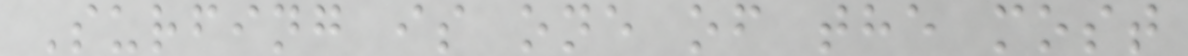Surfing is one of the most
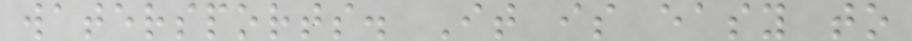watersports. It is easy to
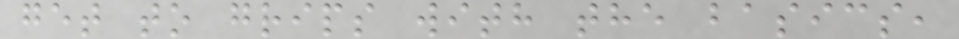get to grips with the basics,
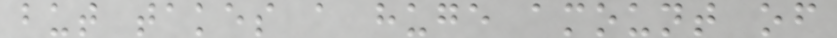but takes a huge amount of
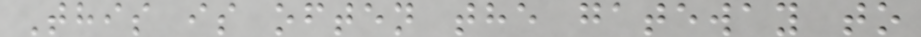This is often the gateway to
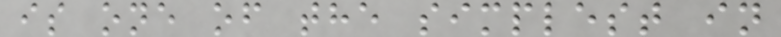is one of the simplest in
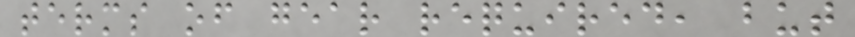terms of gear required, but
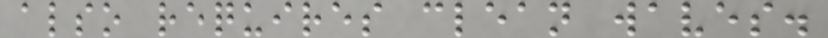also requires clean waves.
